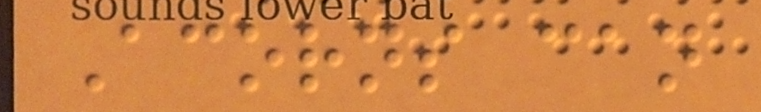Acorns can
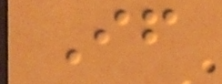If
